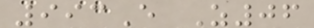993E Z06
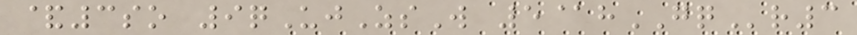&3so 9qUjZsW 5@hGQr3
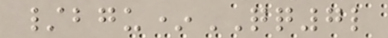/bgu*QQ7l
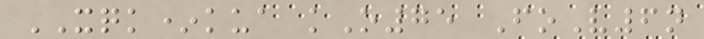XQK*kua kO75 FoV6n
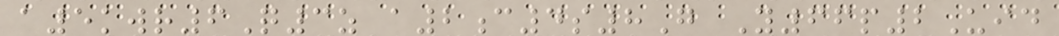a5kwr6Q3z a2c4s8G Y66p2Uid
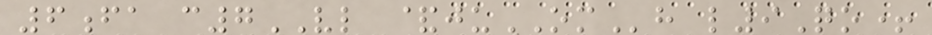6fa c7VL &juOMh l9Qo+
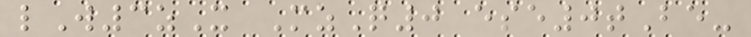lW3zX MzQ0 ese0tBe-
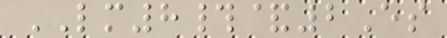LM8#&2Es
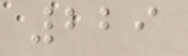229
